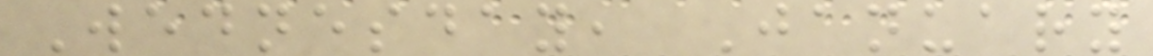Wednesday, January
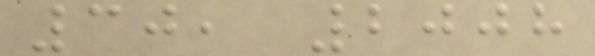30, 2008
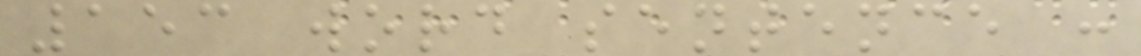153 word sentence :
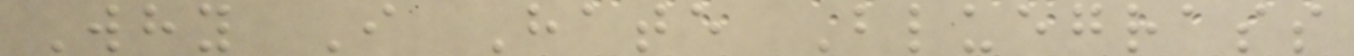Why I Hate Bluegrass
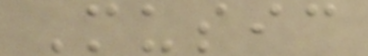Music
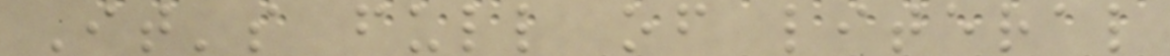It's full of literal
